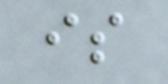is
